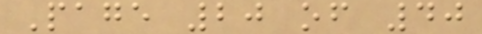Page 20 of 40
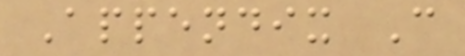Appendix C
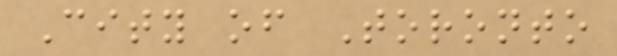City of Toronto
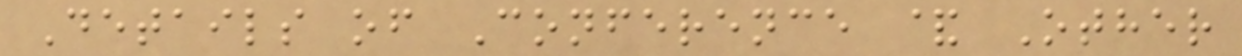Details of Conference & Other
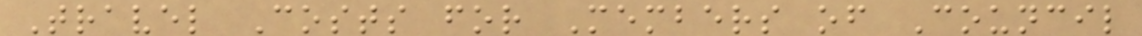Travel Costs for Members of Council
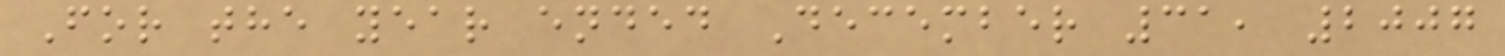For the year ended December 31, 2007
